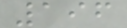196
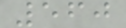560
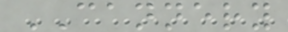CANNERY
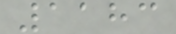1183
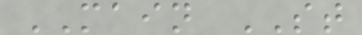MAIN ST
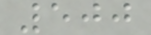500
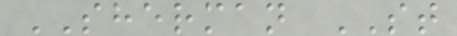SHERMAN ST
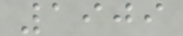1909
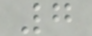7
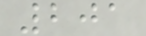201
